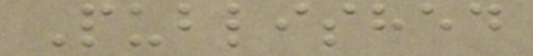Published
